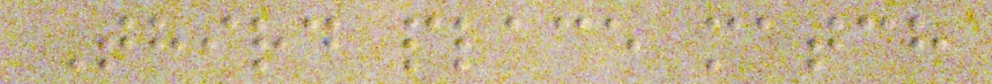Third place match
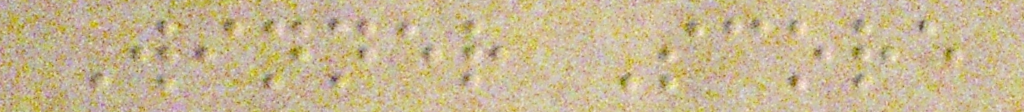Winner Score
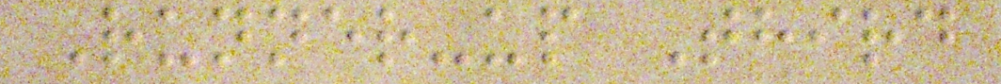Runner-up Third
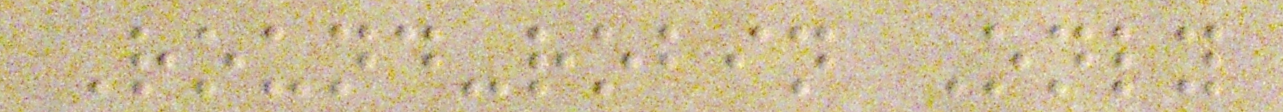Round-robin Only
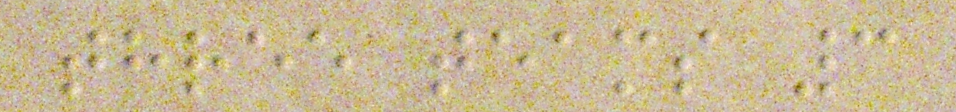three teams 3
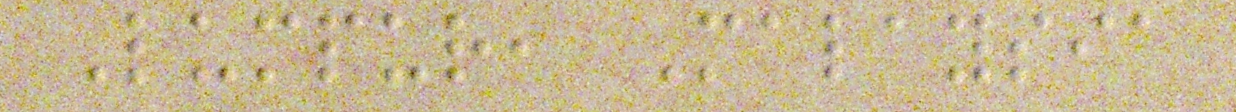Lumpur, Malaysia
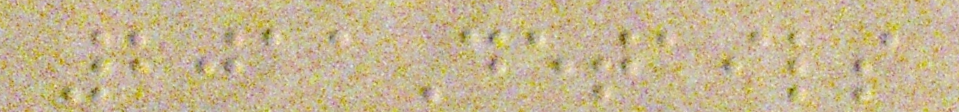2011Details
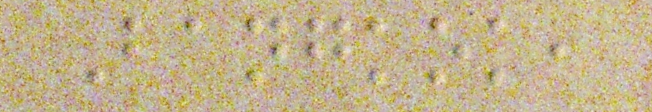Bangkok,
